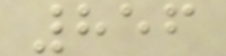856
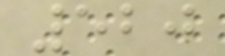520
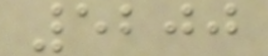5200
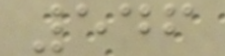546
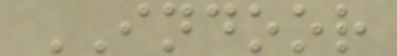INDOOR
